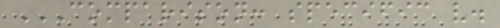COMPARISON: SPECIFIC V.
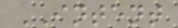INTENT
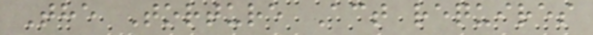The Torture Act requires
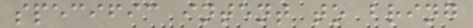specific intent to bring
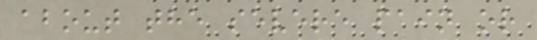about the severe pain or
